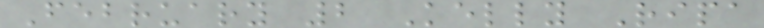February 2 Kelly Ripa
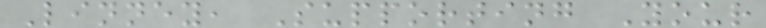Linney, Supporting Your
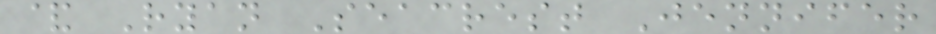& Ryan Seacrest Jennifer
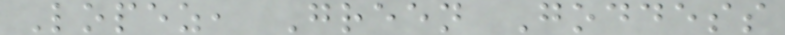Lopez, Green Goddess
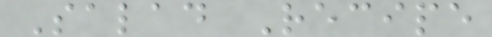Salad Recipe
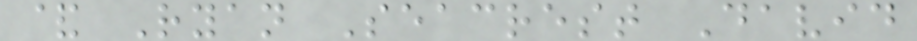& Ryan Seacrest David
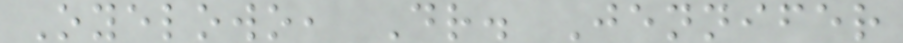Oyelowo, Dr. Jennifer
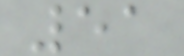51
